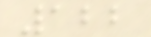122
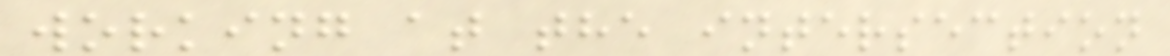working at the intersection
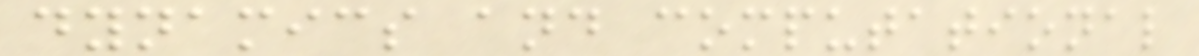dynamics and computational
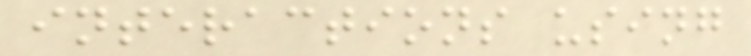interactions using
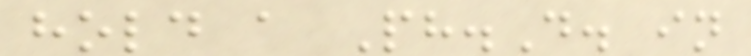hold a Ph.D. in
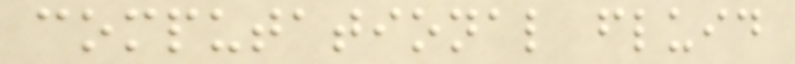computational fluid
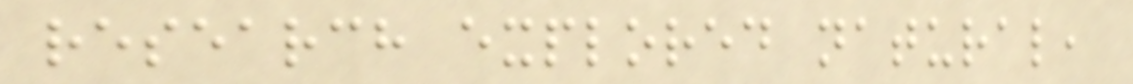research explored natural,
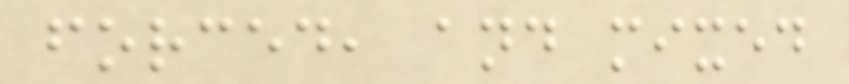forced, and mixed
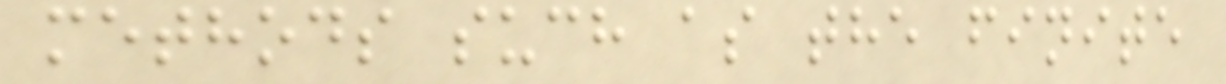methods such as the finite
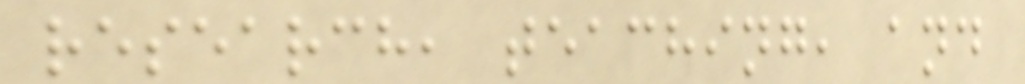research, teaching, and
